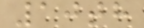10th
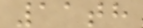11th
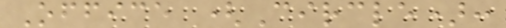Office (Circle):
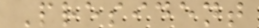President
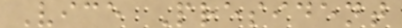Vice President
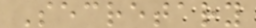Secretary
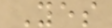Yes
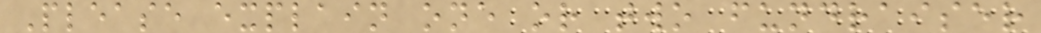Please explain one or two fundraiser
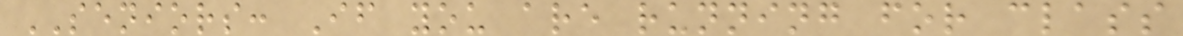SENIORS: If you are running for class
